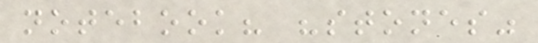notebook? "stones"
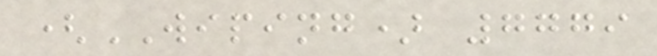(WIPING) 7779
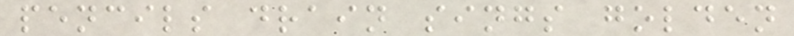pencils drain sings golden
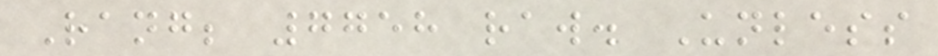Rang; 7758 raw. Unless
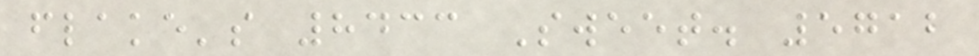flake's 8433 Sweet. 5712
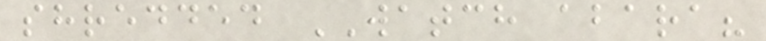shredded WATCH abara?
